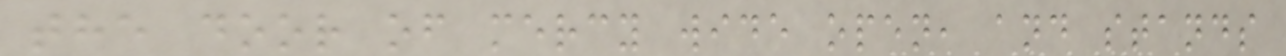the door of mercy wide open, and stands
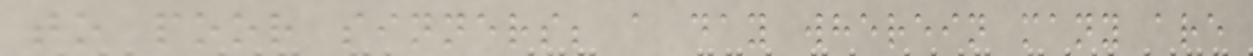to poor sinners; a day wherein many are
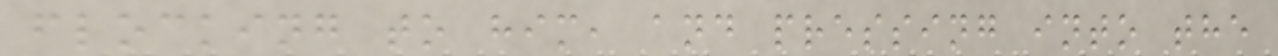flocking to him, and pressing into the
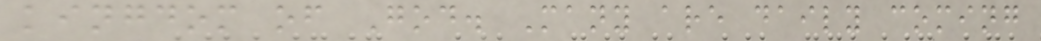kingdom of God. Many are daily coming
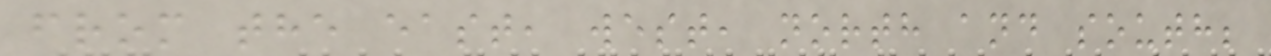from the east, west, north and south;
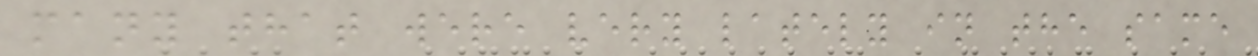many that were very lately in the same
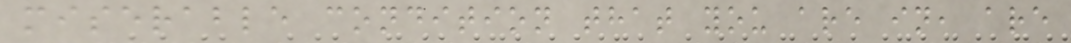miserable condition that you are in, are
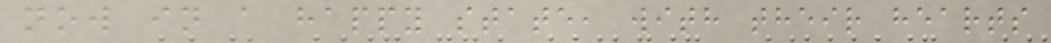now in a happy state, with their hearts
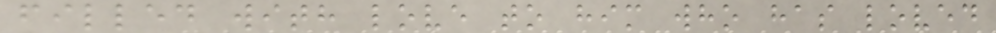filled with love to him who has loved
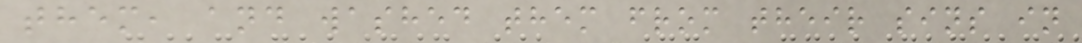them, and washed them from their sins in
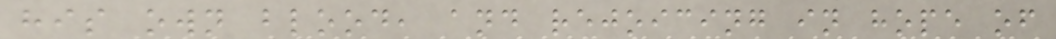his own blood, and rejoicing in hope of
